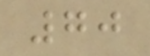70
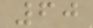60
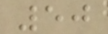50
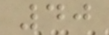40
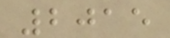2015
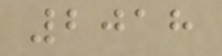2018
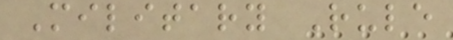Military Rule
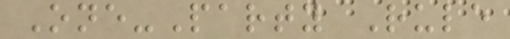One-Party Rule
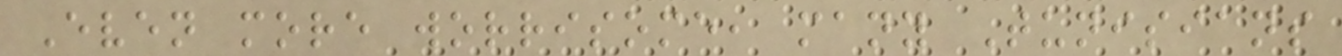Even more worrisome, many Tunisians
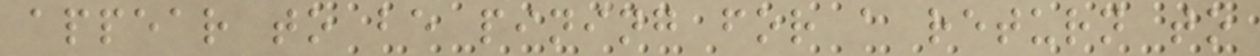appear to be pining for a return to
